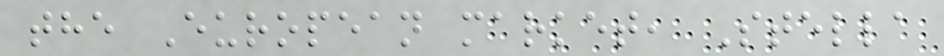the European market, Stella
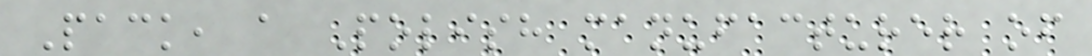Pack, a Polish manufacturer of
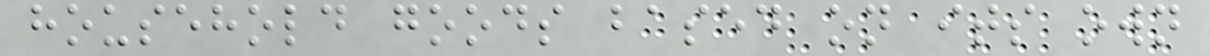household goods based on its own
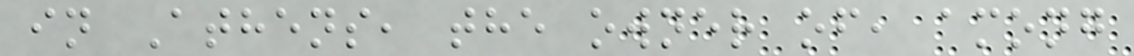in Athens, the owner of, among
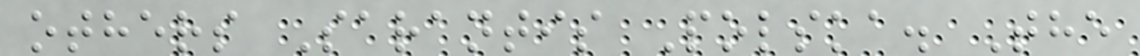others Sarantis Polska. The
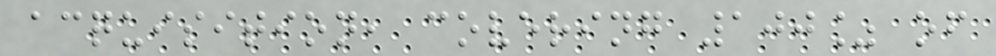acquisition, covering 100% of
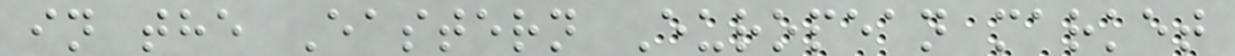in the Eastern European market
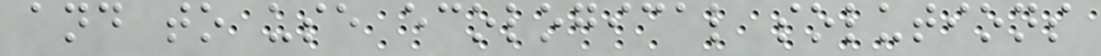and to use ecological solutions
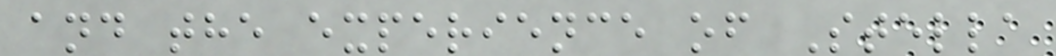and the experience of Stella
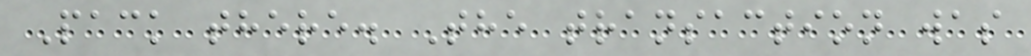Pack there. The transaction was
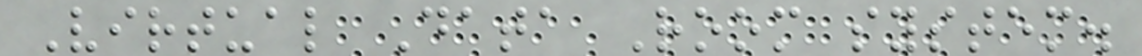Virtual Data Room system.
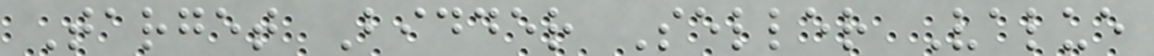Target Bidder Seller Value
